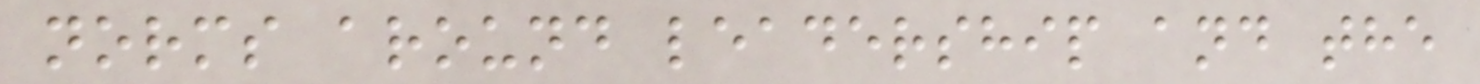norms around leadership and the
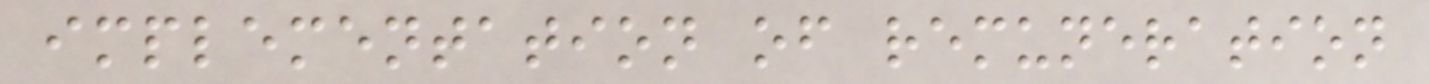implementation of remuneration
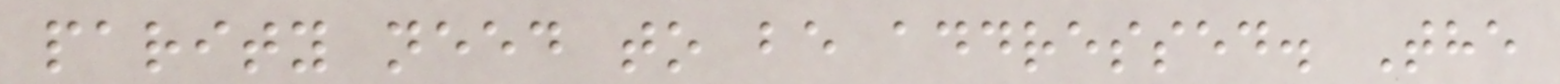parity need to be addressed. The
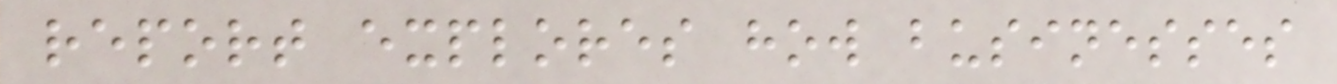report explores how businesses
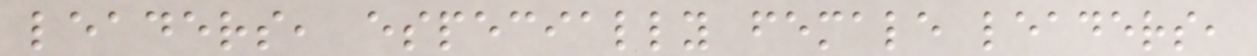leaders, especially female leaders,
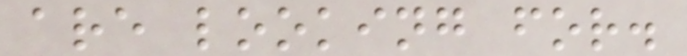are looking for.
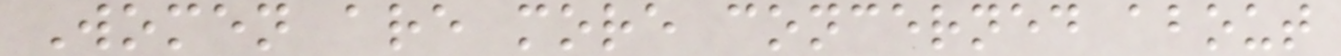Women are more concerned about
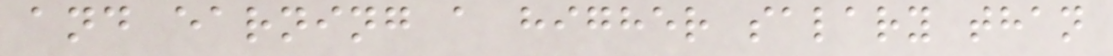and earning a higher salary than
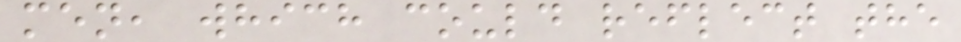men, which could reflect the
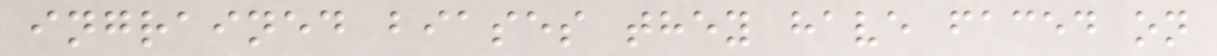ingrained biases they have faced on
